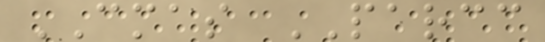CMAS PARCC
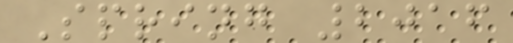Spring 2016
